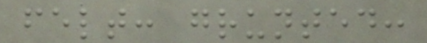felt: grunted:
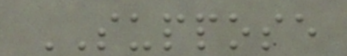SUPPOSE
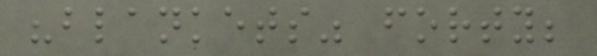"blankets" forty;
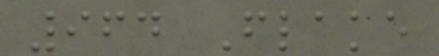964 Flake
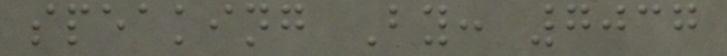speaking By: 7037
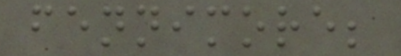fennimore;
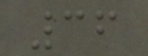36
